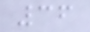36
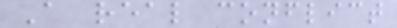A real conflict
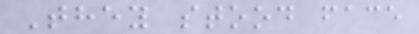They stood face
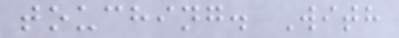touching. With
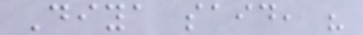Diya said, "
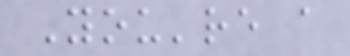You're a
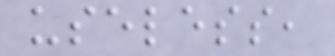useless,
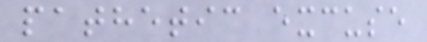pathetic excuse
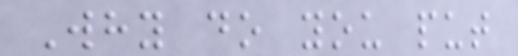Why do you put
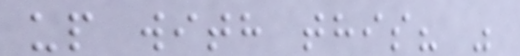up with this? "
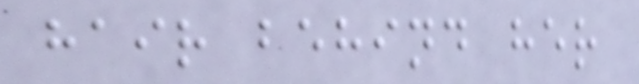hair behind her
